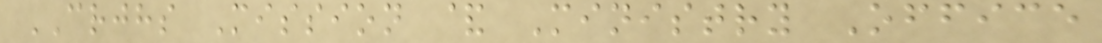CRJHS Mission & Ministry Office
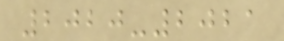2020-2021
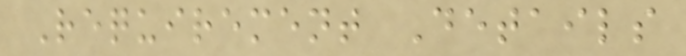Requirement Details
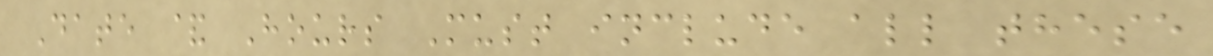Date & Hours Must include all these
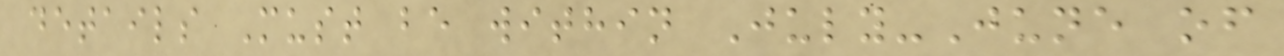details Must be within July-June of
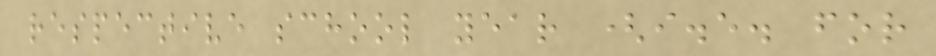respective school year (i.e. for
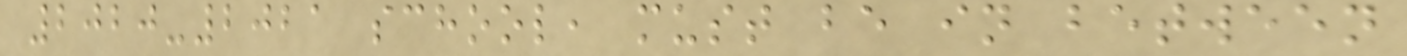2020-2021 school, must be in between
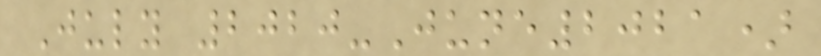July 2020-June2021)
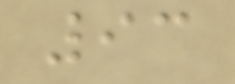93
